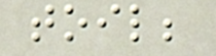toil;
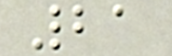21
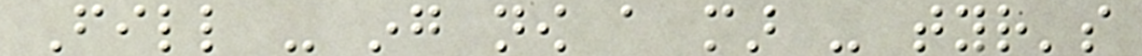Fill - ing now a mar - tyr's
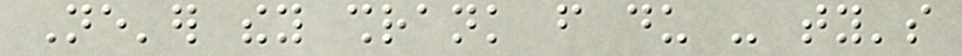Ne'er they shrank from du - ty's
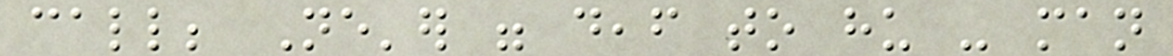call; Ne'er were deaf to hu - man
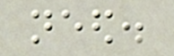need.
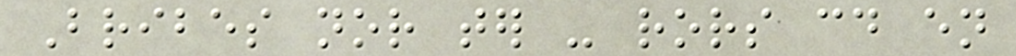Bribes nor ter - rors could en
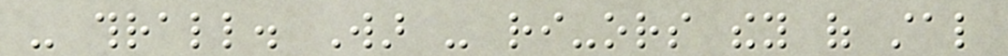- thrall. War - ri-ors they of stal
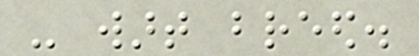- wart breed.
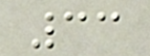33
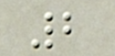2
